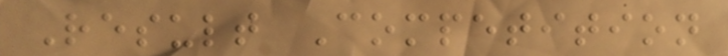Result Competition
